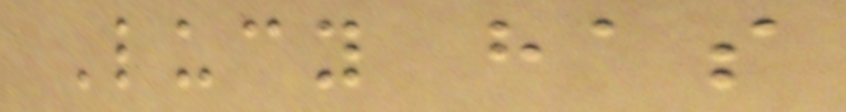Lucy has
